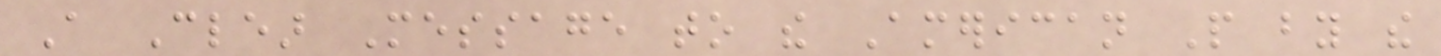A Clear Message to the American People by the
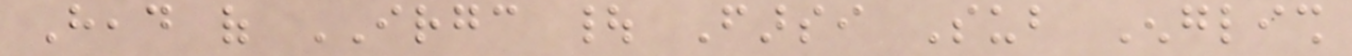Head of IRGC | Farsi Sub English
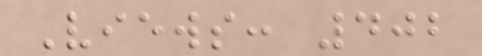Views: 402
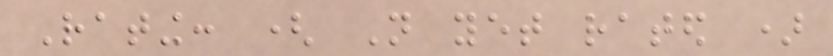Rating: ( Not yet rated )
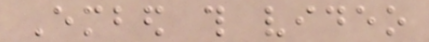Embed this video
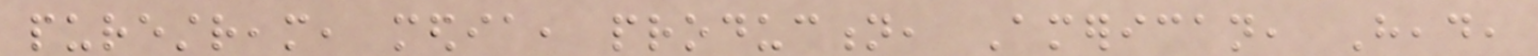purestream, media, production, American, Head,
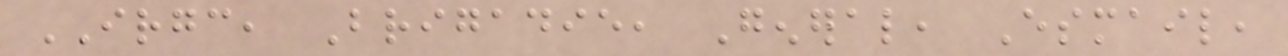IRGC, Brigadie, General, Esmail,
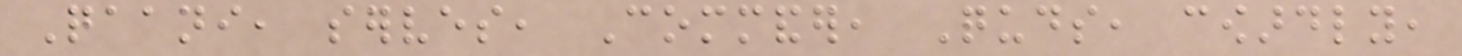Qaani, serves, Commander, Quds, cowardly,
